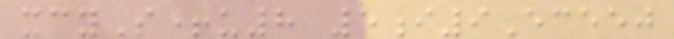xcyS+u8 5i9Eceej
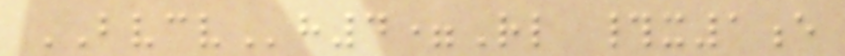BVCVh4=Rl #x1e
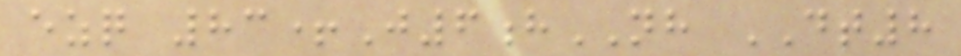ezq 83+J6hNH DT8
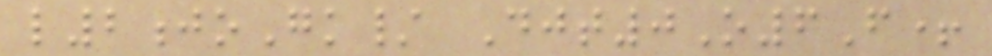l2joGk/ Djt0O6F+
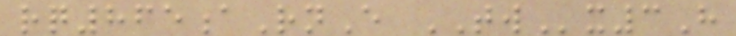rq865aRnE TWx3H
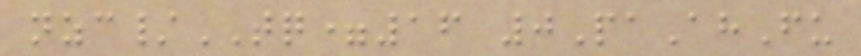nzc/TQ=16 0PaAhFu
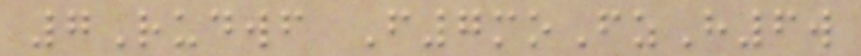7Rudwf F7moFzH6w
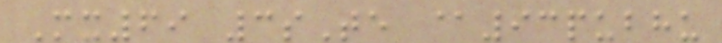Mx69 3sTe @93pubhu
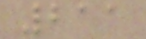211
